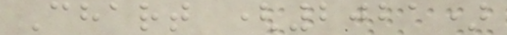Chart (2021)
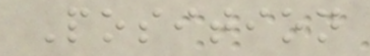Position
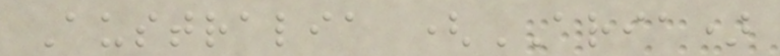Australia (ARIA)
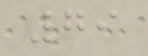79
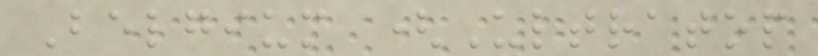Belgium (Ultratop
